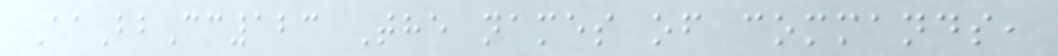AaBbCc123 The names of commands,
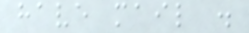have mail .
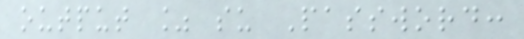output % su Password:
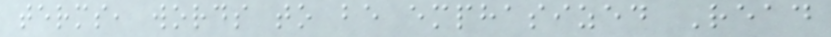terms, words to be emphasized Read
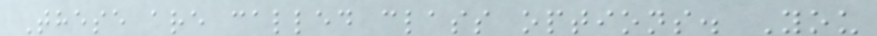These are called class options. You
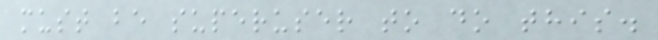must be superuser to do this.
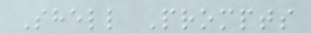Shell Prompts
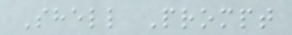Shell Prompt
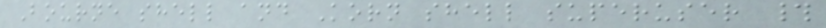Bourne shell and Korn shell superuser #
